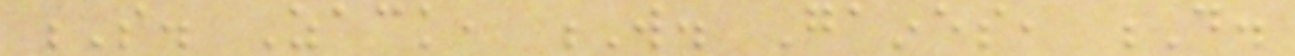S. Zack, W. Gaines, D.
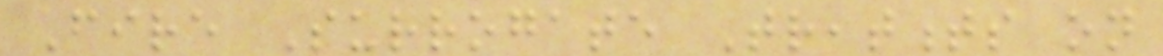Fire Surrogate Treatments on
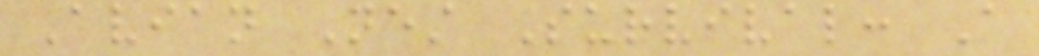Avian Nest Survival: A
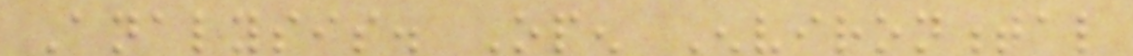Analysis. Open Environmental
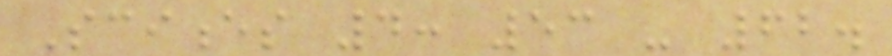Sciences 4: 53 - 62.
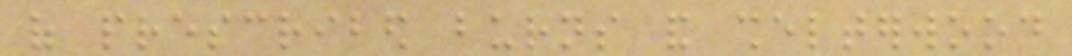of prescribed burns and shelterwood
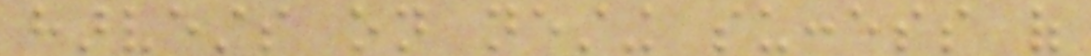harvests on nesting success of
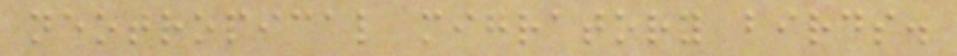neotropical migratory birds.
